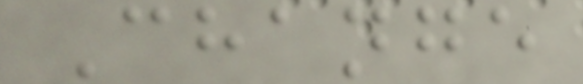Change
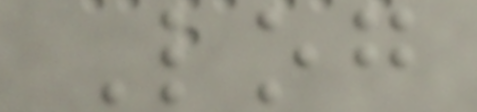Log
